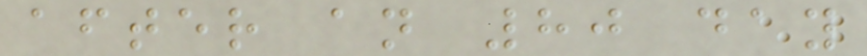after an 80 day
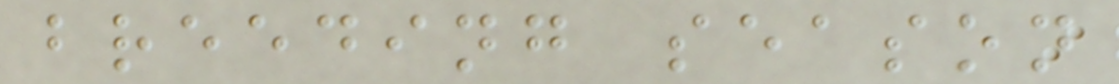breeding season
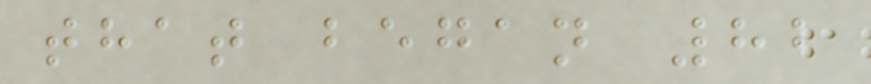that began 82
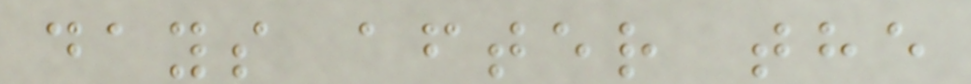days after the
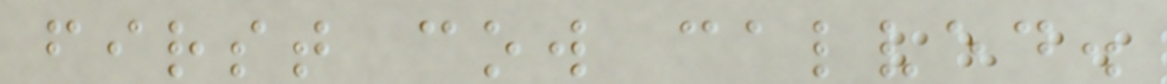first cow calved.
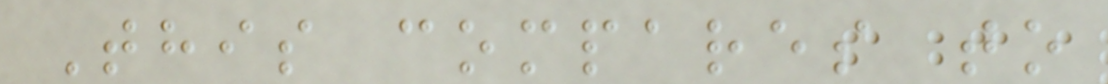This compares to
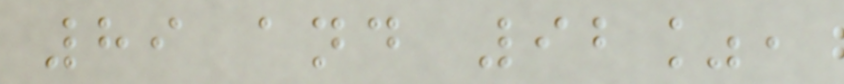89 and 92%,
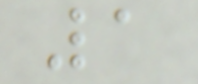1
